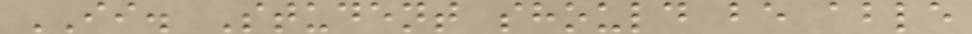II. Student should be able
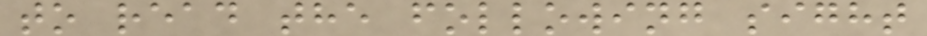to read the following sight
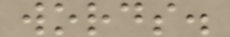words.
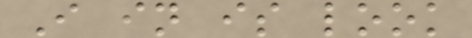I in is look
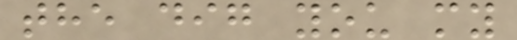the dig you my
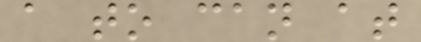a to can at
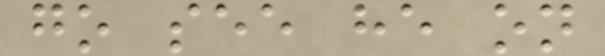go see he on
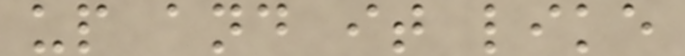up and it like
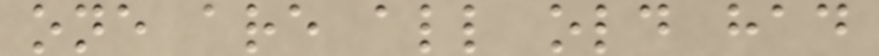one are all old had
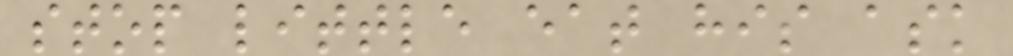stop little eat his ask
